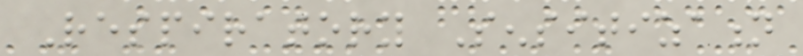Respiratory Sensitization
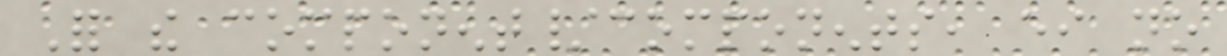For the component/components, either no
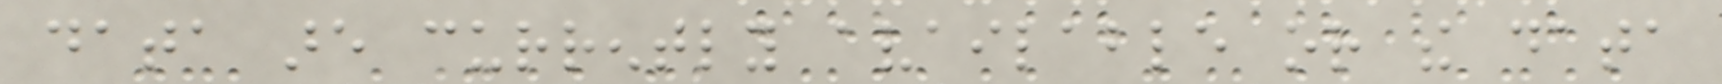data are currently available or the data
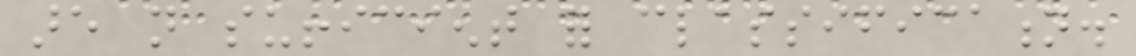are not sufficient for classification.
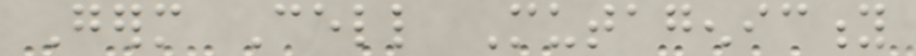Germ Cell Mutagenicity
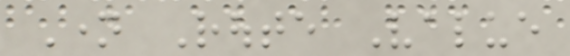Name Route Value
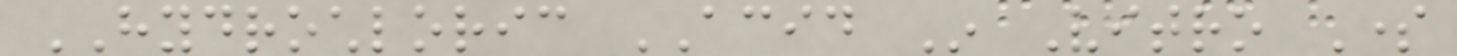HYDROCHLORIC ACID In Vitro Some
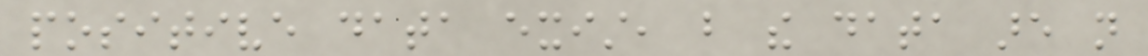positive data exist, but the data are not
